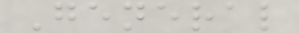General
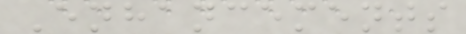Enhancements
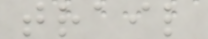trail
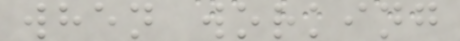when working
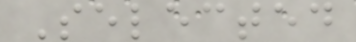Selected
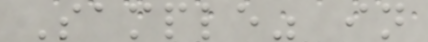Sample" in
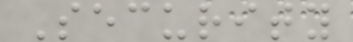Security
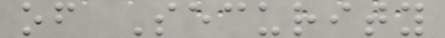of Security
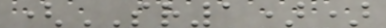(SR1))
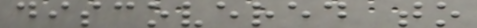discovered to
